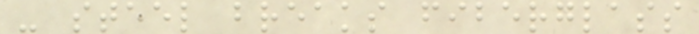- steel breaks fiberglass
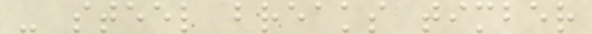- steel breaks timber
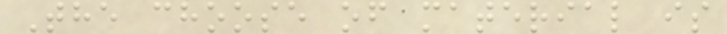The choose of material is
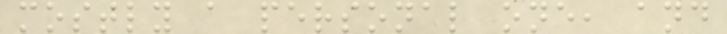mostly a personal one, and
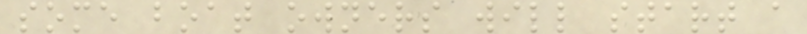some boat owners will start a
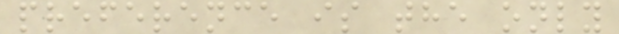preference is the only
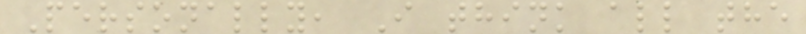Personally, I think all the
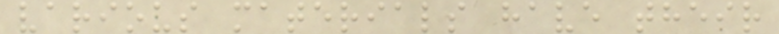various materials have their
